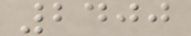2400
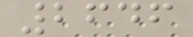2646
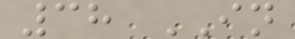38 IN
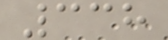338
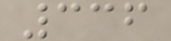336
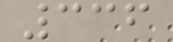336
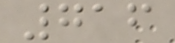716
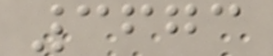3673
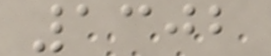1302
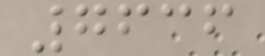7636
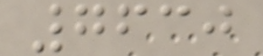7630
